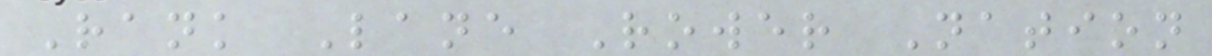Rank Lane Rower Nation
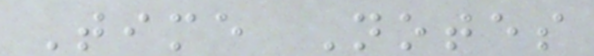Time Notes
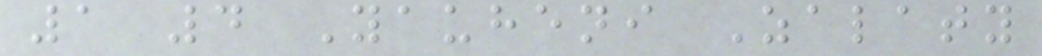1 4 Yauheni Zalaty
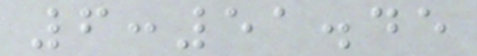6:51.45
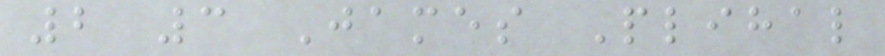2 3 James Plihal
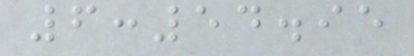6:54.95
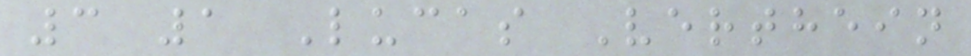3 1 Lucas Verthein
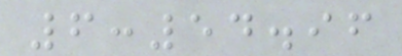6:54.96
